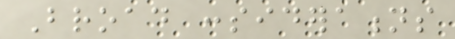Broad considerations
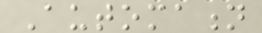Automation
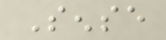Sense
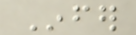Infer
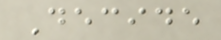Decide
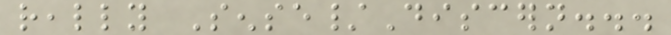really Sense/Discern...
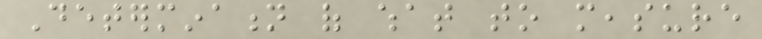Determination of what to measure
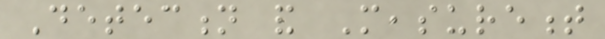Detection and Measurement
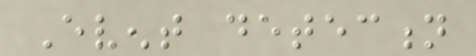Event detection
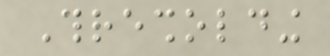Thresholding
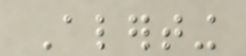Alerting
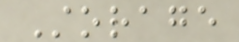Storage
